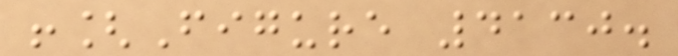![Figure 4130.
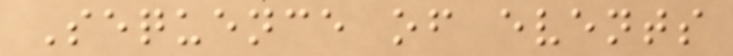Sequence of events
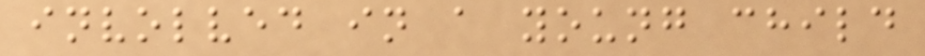involved in a young child
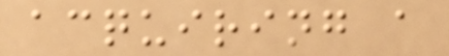acquiring a
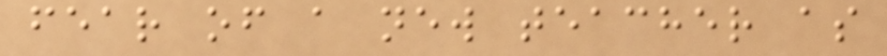fear of a new teacher as
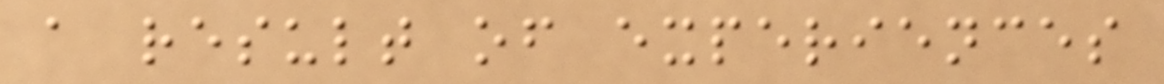a result of experiences
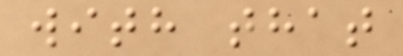with that
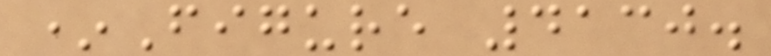*Figure 4130.
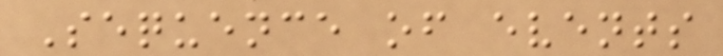Sequence of events
